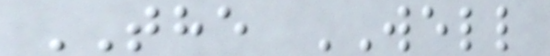THE WELL
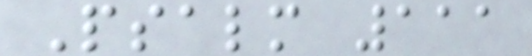Psalm 111
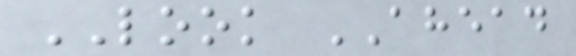LOOK AHEAD
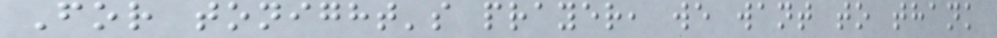For tonight's prayer, we want to thank
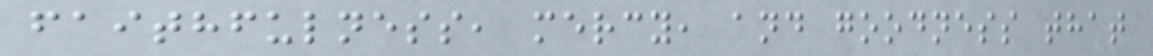faithfulness, mercy, and goodness that
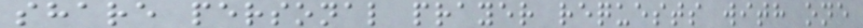share personal prayer requests with one
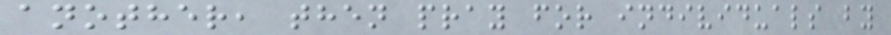another, then pray for individuals by
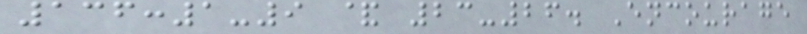136:1-9 & 23-26. Encourage
